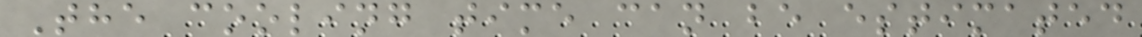The cooling time can be estimated
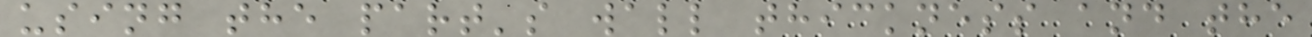using the part's wall thickness and the
